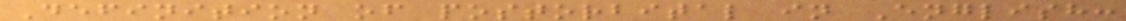Definition of postorbital in English:
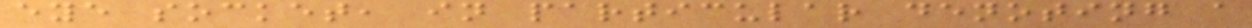eye socket, in particular denoting a
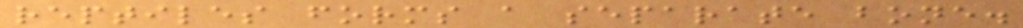reptiles forms a separate bone.
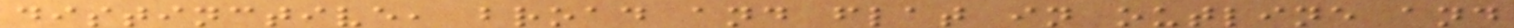distinctive, broad and flat in outline and
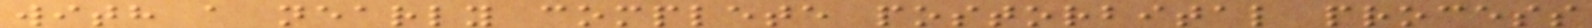with a nearly complete postorbital process
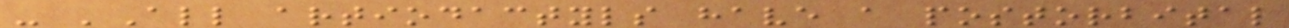- 'All artiodactyls have a postorbital
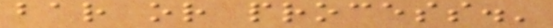bar or process.'
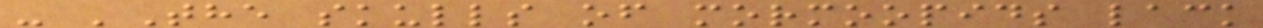- 'The skulls of mormoopids lack
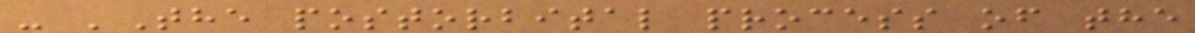- 'The postorbital process of the
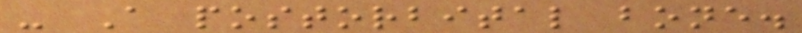- A postorbital bone.
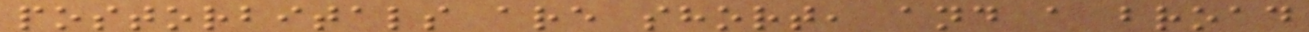postorbitals are short, and a broad
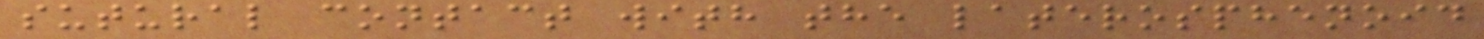sutural contact with the laterosphenoid
